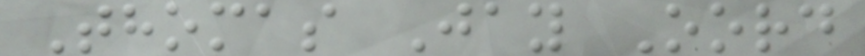Thomas Jay Oord
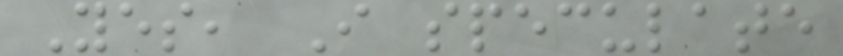Yes, I speculate
